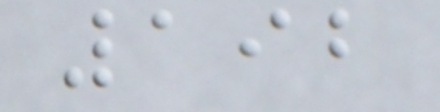192
